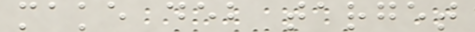make deb target
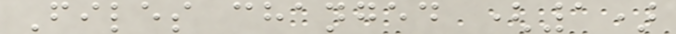Files changed (1)
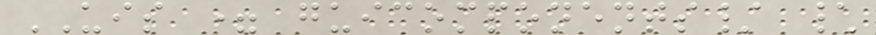UIS = guicomponents/ \
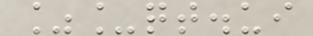%_qt.ui
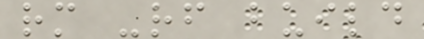rm -rf build
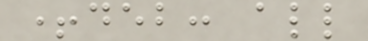+deb: all
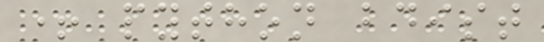+ python bdist
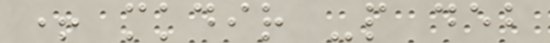+ mkdir -p deb
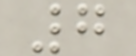7
